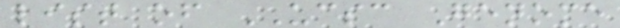list of UCSC Genome
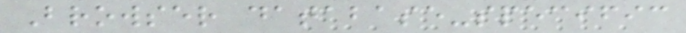Browser database-specific
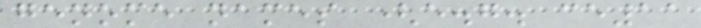genome names (e.g. ce11
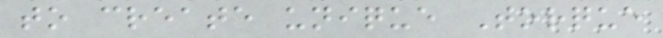to create unique Torque
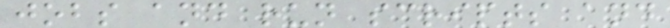jobs and run scripts and
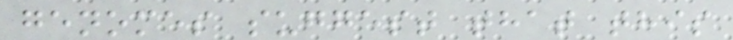genomes suggest that this
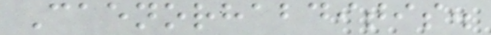Caenorhabditis.
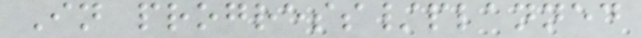In progress/planned
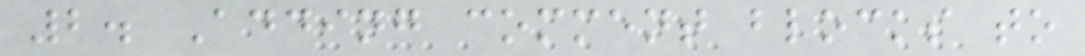2. Adding comment blocks to
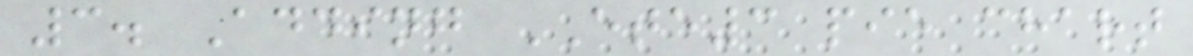3. Adding ETE3 pie chart
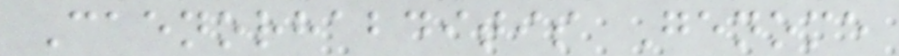Caenorhabditis Genome
